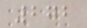272
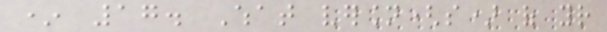* 17. What version(s) of your
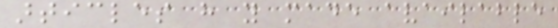articles have you made available
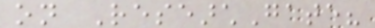on ResearchGate?
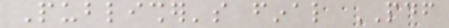Publisher's final PDF
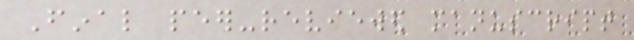Final peer-reviewed manuscript
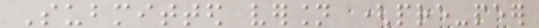Submitted version (pre-peer
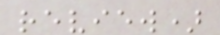review)
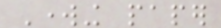Working paper
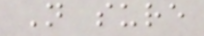Not sure
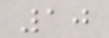10
